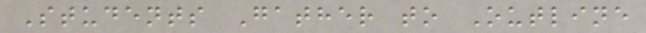Students Gather to Outline
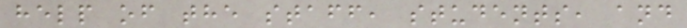help of the staff, students, and
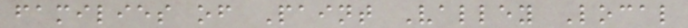families of Paint Valley Local
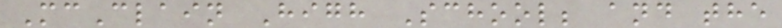McClain High School; and the
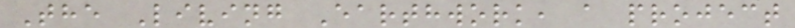The Living Earthwork, a project
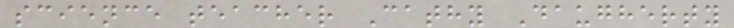science teacher Cathy Daugherty
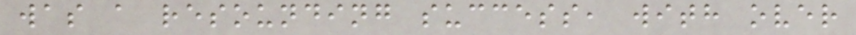was a resounding success, with over
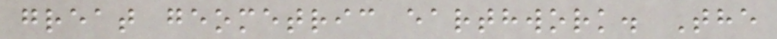great geometric earthwork. The
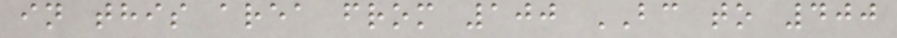in this area from 100 BC to 400
